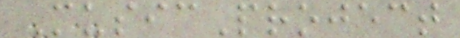MusicProject
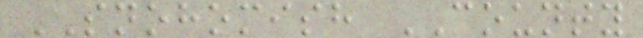SNOHOMISH COUNTY
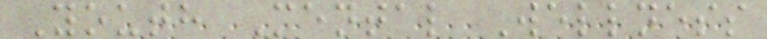Youth Mental Wellness
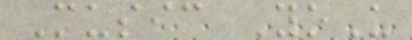Music YoU
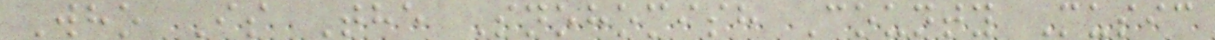Who Is The Snohomish County Music
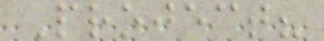Project?
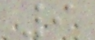9
